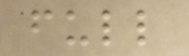full
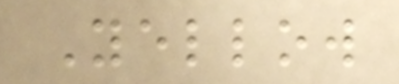Yellow
